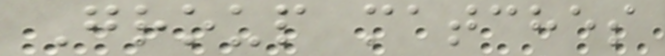Group matches
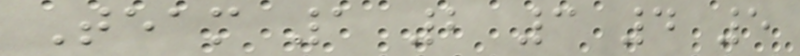Team 1 2 3 4 5
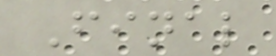Final
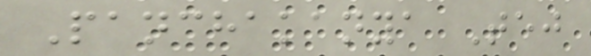Panchakanya Tej
